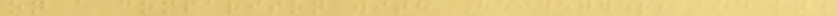on a comparison with Heidegger, and one
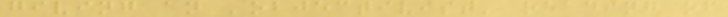giving an 'objectivist' reading of
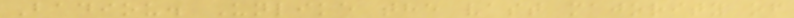Badiou. Unlike the vast majority of
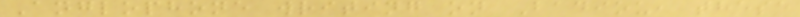Anglophone writing on Badiou, these
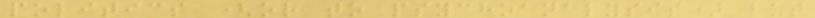politics (or to psychoanalysis) but
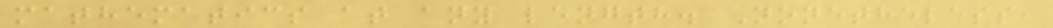mathematics at any length. Nonetheless,
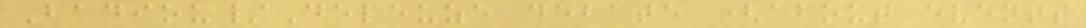Badiou/Deleuze debate (about events
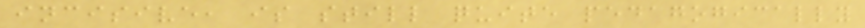incisive, is still quite pedagogically
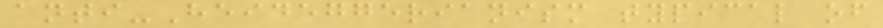anti-Heideggerianism typical of
